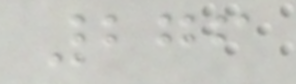276
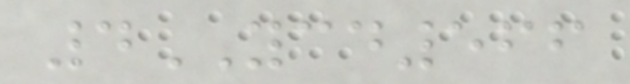4YCD566
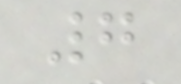7
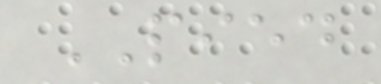PIED
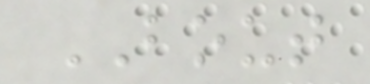BOUT
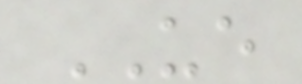UE
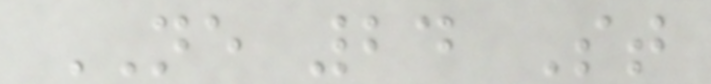NE 24 St
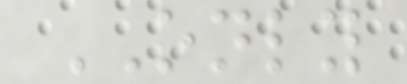ONLY
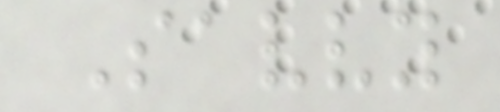Savvy
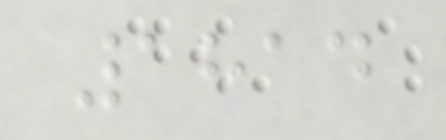1814
